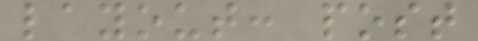layout: post
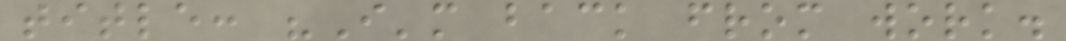title: "I'm back from work.
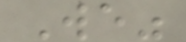We"
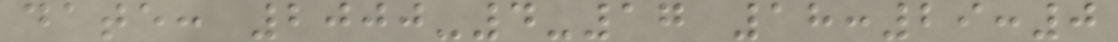date: 2000-4-17 18:29:0
